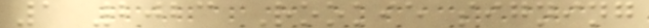1 2023 Rookie signing
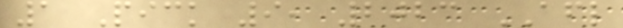1 Pick 9, 2023 AFL
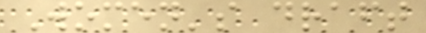Women's draft
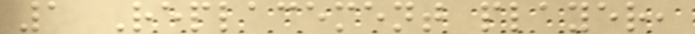1 Replacement player,
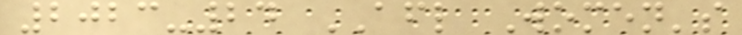2023-24 AFL Women's
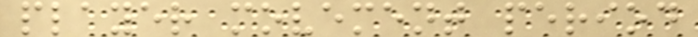player movement period
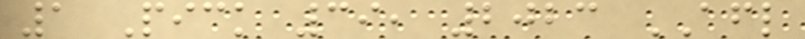1 Pick 39, 2023 AFL
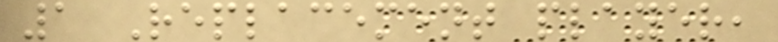1 Replacement player,
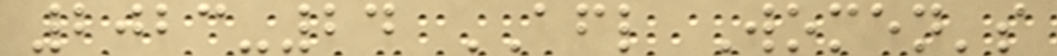2023-24 AFL Women's
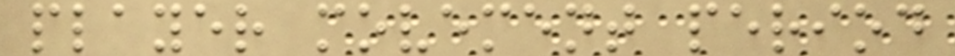player movement period
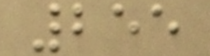255
